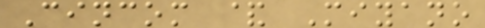Cincom & Miyano
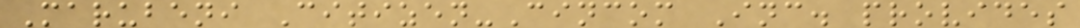Marubeni Citizen-Cincom Inc. provides
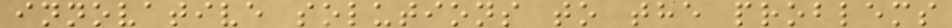innovative solutions to the problems
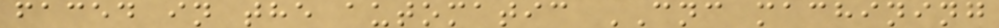faced in the automatic CNC machining
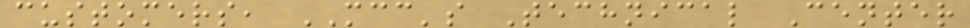customers, MCC's Technical Center
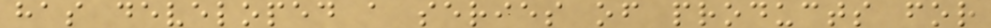has developed a series of products for
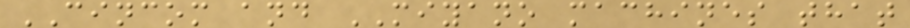CINCOM and MIYANO machines that
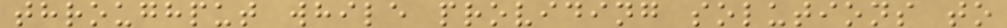throughput while providing solutions to
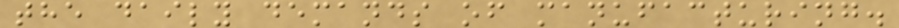the daily demands of manufacturing.
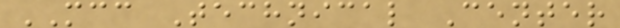MCC Technical Center
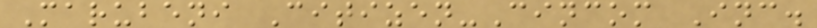Marubeni Citizen-Cincom Inc.
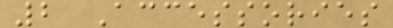2 Accessories
